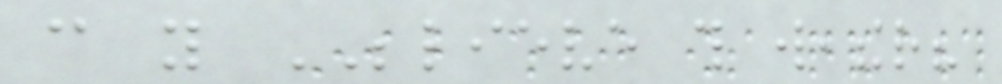can you BELIEVE this weather?
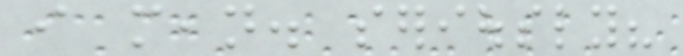i mean. seriously?
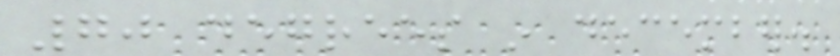70 degrees in december.
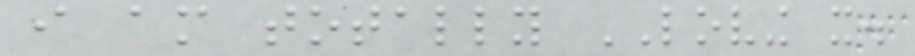i am totally LOVING it.
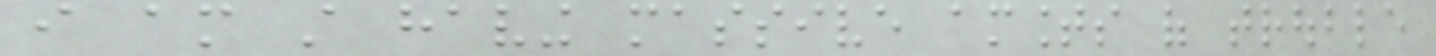i am still having massive amounts of trouble
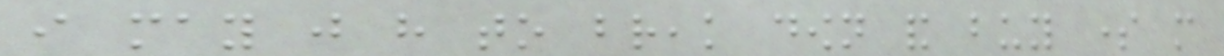i may just have to break down and buy some more
